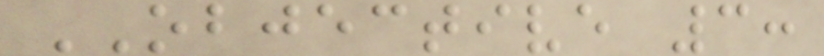OBJECTIVE 3:
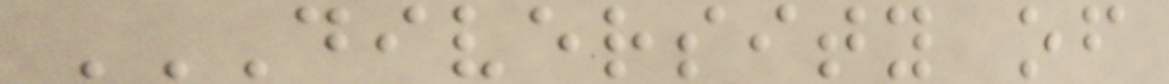DIVERSITY OF
